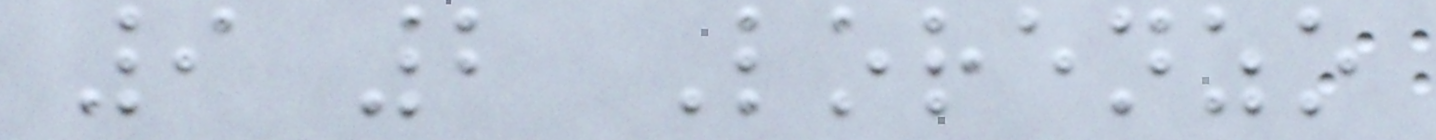9 2 Lorenzo
